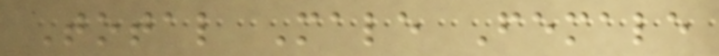Total Male Female
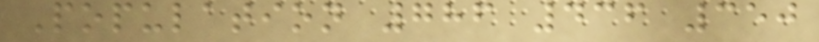Population 786 436 350
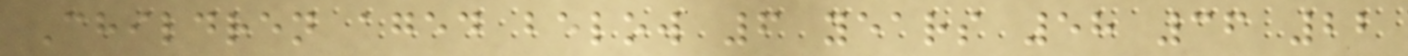Children aged below 6 years 58 36 22
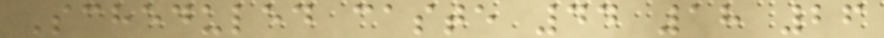Scheduled caste 44 18 26
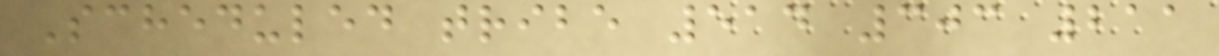Scheduled tribe 514 303 211
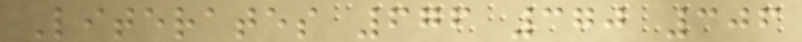Literates 676 370 306
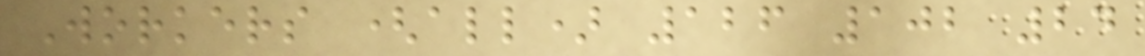Workers (all) 126 102 24
